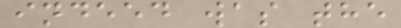indeed was the
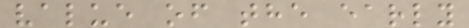value of the early
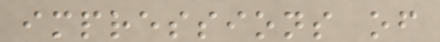impressions of
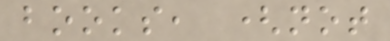books, (not
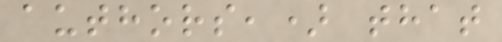authors,) that
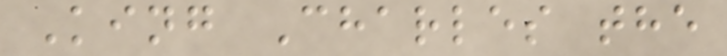King Charles the
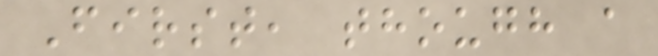First, though a
